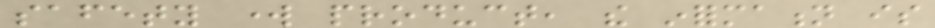safety work product, the information is
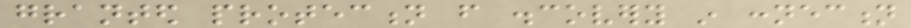granted protection from discovery in connection
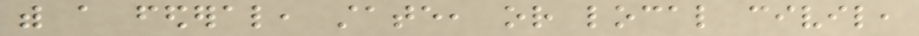with a federal, state, or local civil,
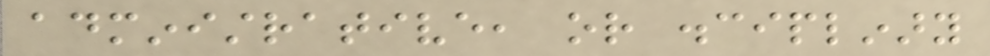administrative, or disciplinary
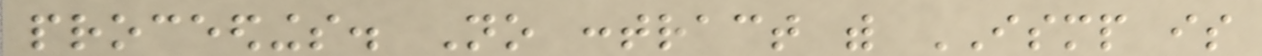proceedings. No contract with ISMP is
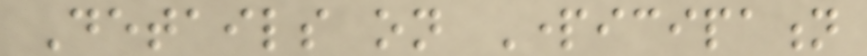Details on Participation
